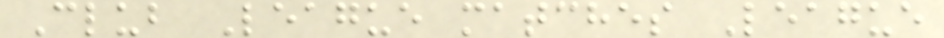Club League matches League
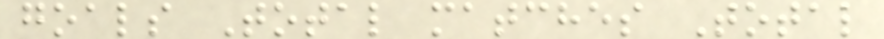goals Total matches Total
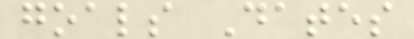goals Dates
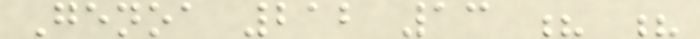Genoa 212 13 ? ?
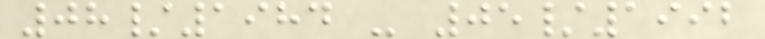08/1984 - 05/1992
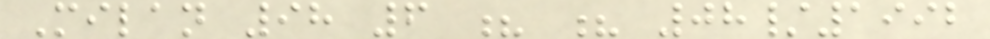Milan 98 6 ? ? 08/1992
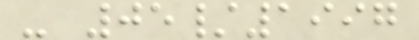- 05/1997
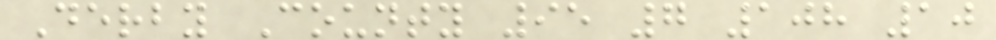Derby County 95 7 108 10
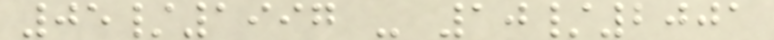05/1997 - 10/2001
